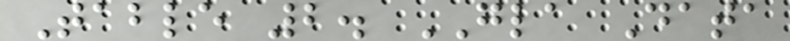Table 2. GLA Data
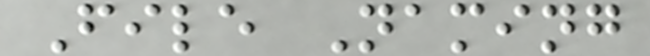File Naming
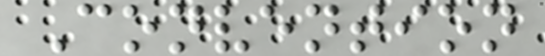Convention
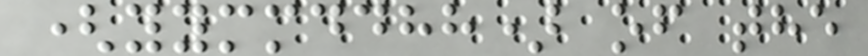(yymmddhh) of the
